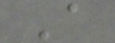A
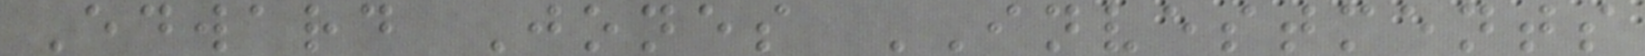Edward Jones INVESTMENTS
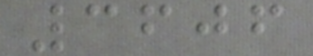3606
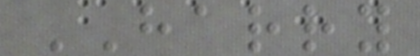HARRY
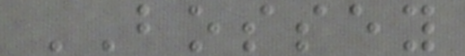BOSSEY
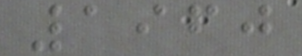1960
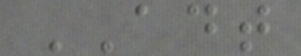ADT
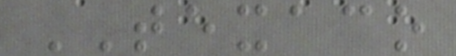TEXACO
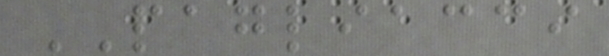PAGLIACCI
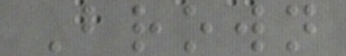Brown
